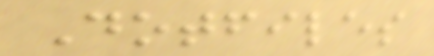Dotfiles
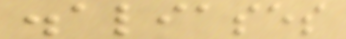.aliases
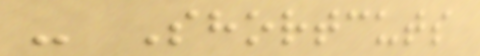- Shortcuts
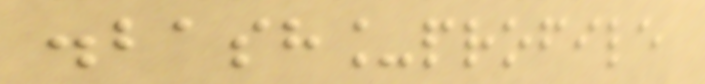.bash_profile
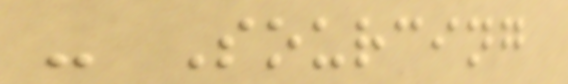- Sourcing
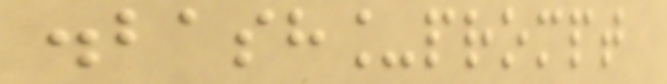.bash_prompt
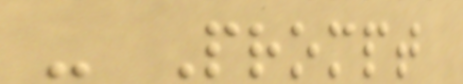- Prompt
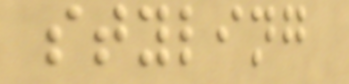styling
